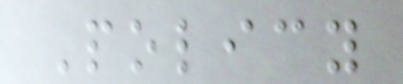Policy
